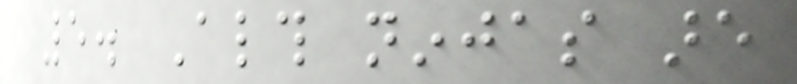5. Although ninjas are
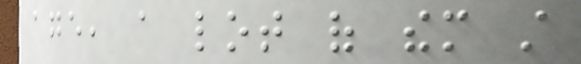age, a lot of them still
